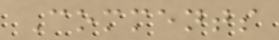Comments
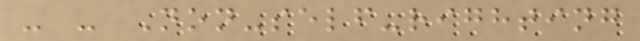- - Non-self-righting
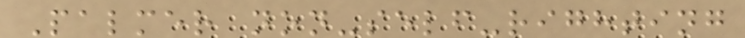Palmer non-self-righting
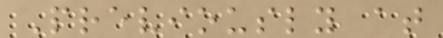Previously at
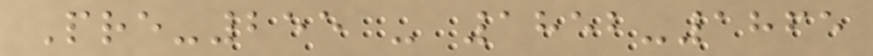Pre-255 - 1852-1865
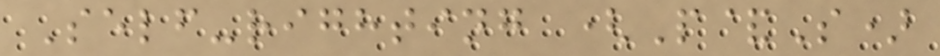Self-righting (P&S)
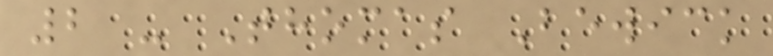2 - Thomas Bewick
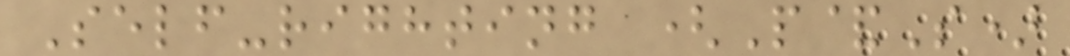Self-righting (P&S)
